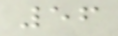56
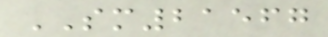SM21567
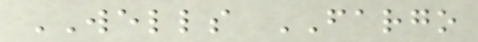WELLS FARGO
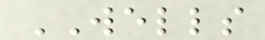WELLS
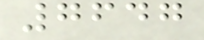7647
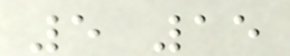5 15
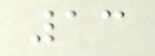13
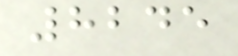8245
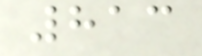813
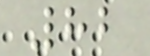82
